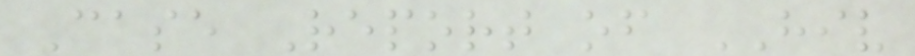Case Report of HIV
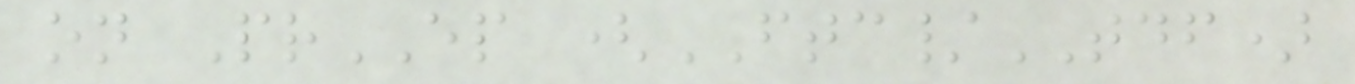on PrEP (FTC/TDF)
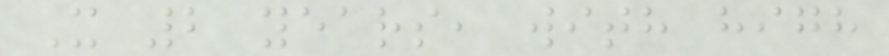X 2 years, with high
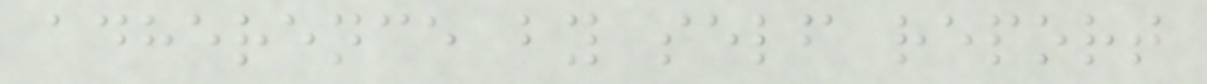adherence by self report
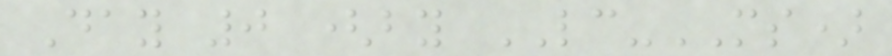Day 0 (by LC-MS)
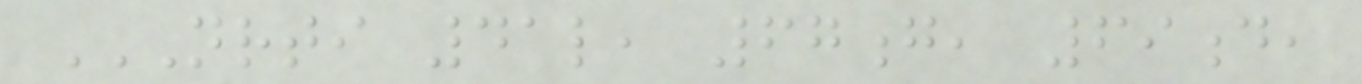NRTI 41L, 67G, 69D,
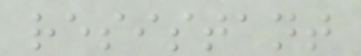resistant
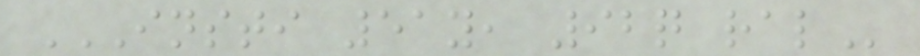INSTI 51Y, 92Q RAL
